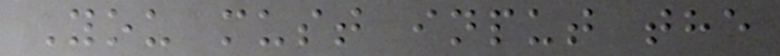You must input the
